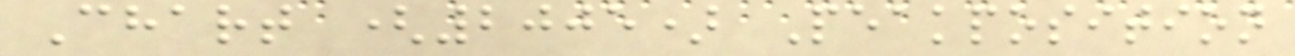Chart (2005) Peakposition
